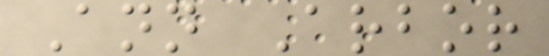Ann Arbor
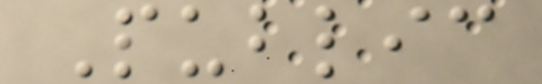Public
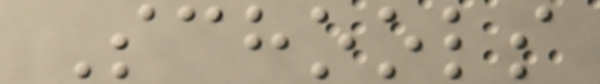Schools
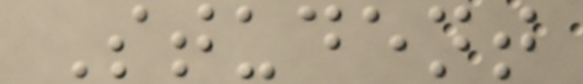Student
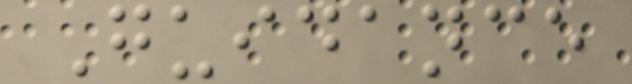Guidance
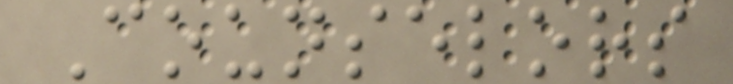Counselors
